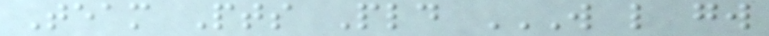Team Pts Pld W L GW
